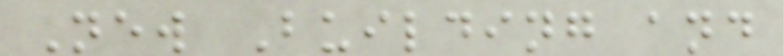New Building and
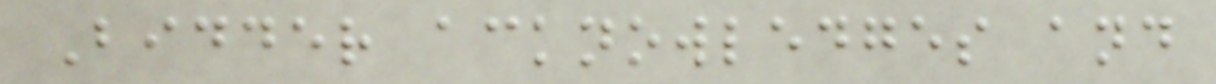Bidder acknowledges and
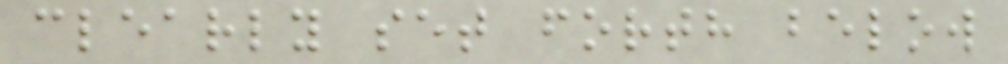clearly set forth below
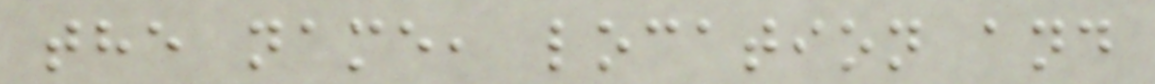the name, location and
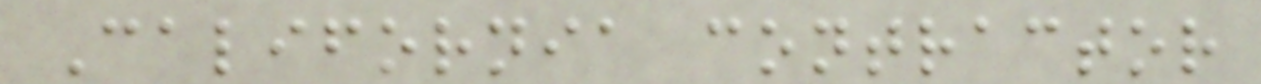California contractor
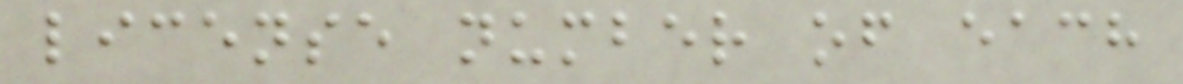license number of each
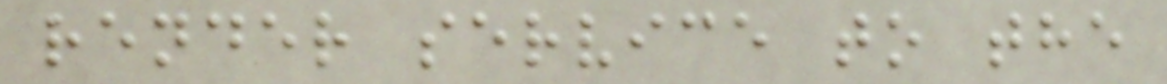render service to the
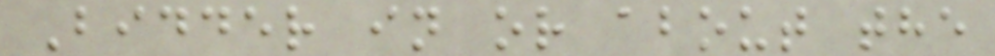Bidder in or about the
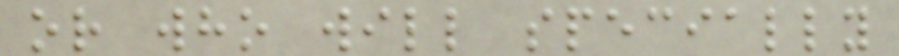or who will specially
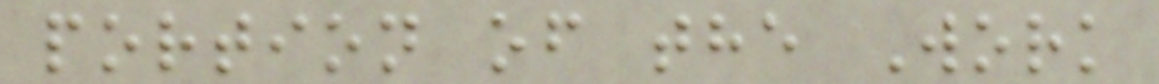portion of the Work
